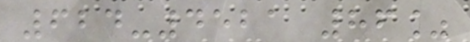624-4521 86%
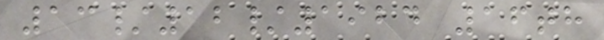13/12/1924 16th
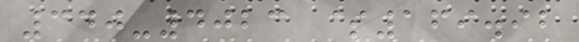340-4023 $169.92
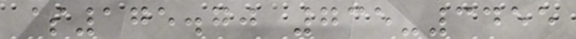$175.70 735-3455
